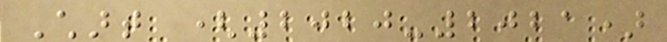Chart (2020-2021)
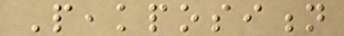Peakposition
